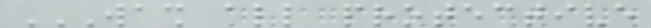WASH ALL PROTECTIVE
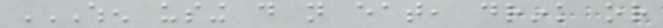WHEN USING DO NOT EAT, DRINK OR
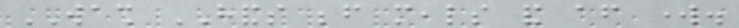WASH HANDS before meals and after work.
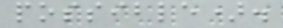possible).
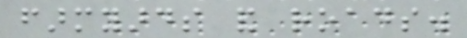farmyards and roads.
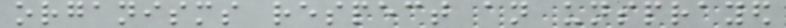organisms respect an unsprayed
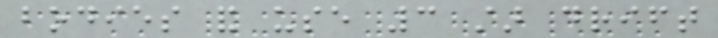bodies and use 3 star drift
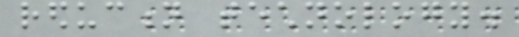reduction technology.
